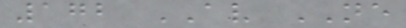172 AV NE
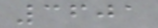3601
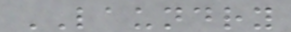LAUNDRY
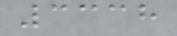3338
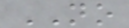NO
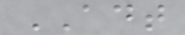ADT
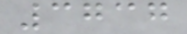3737
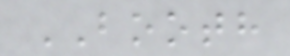BOOTH
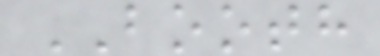BOOTH
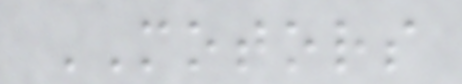MOTORS
